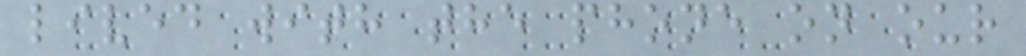lived with the phone on our
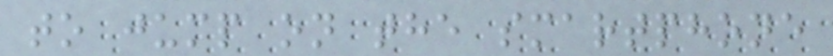to jump on the smartphone
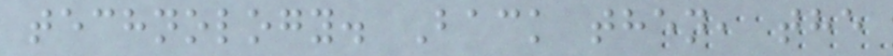technology. Back then, the
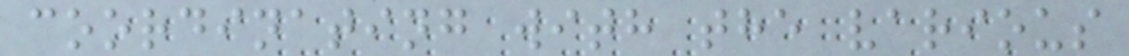coordinating with the various
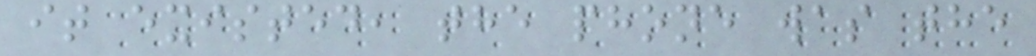it existed, the phone was the
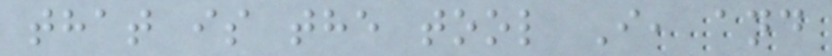that is the tool I, and
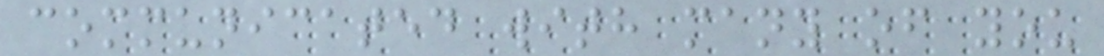communicated with many of you
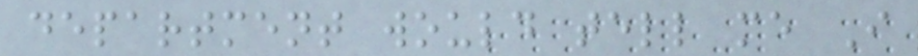department would tell me I
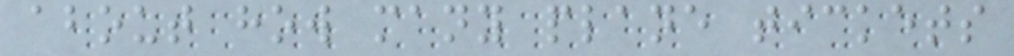about how many plane tickets
